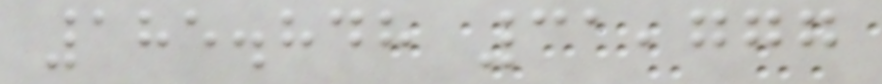185.848 31,777
